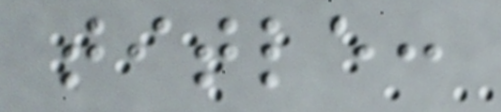title:
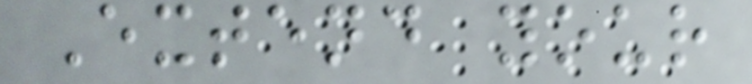Extend your
